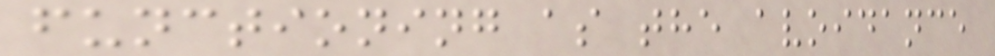functioning as the avoidance
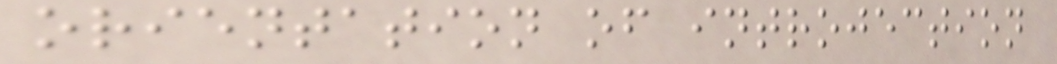orientation of introjection
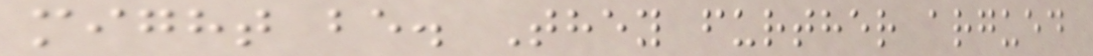might be. They further argued
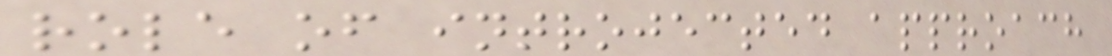role of introjected approach
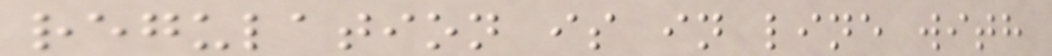regulation is in line with
